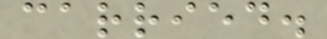carried.
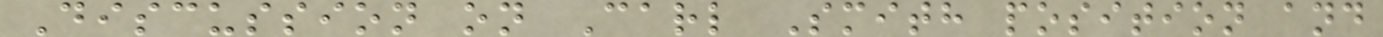Discussion on Carl Smith position and
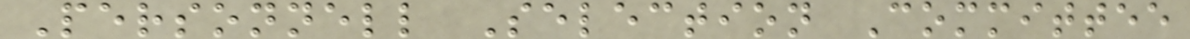Personnell Selection Committee
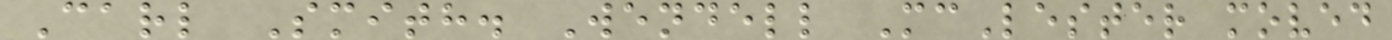Carl Smith. Wendell McLester moved
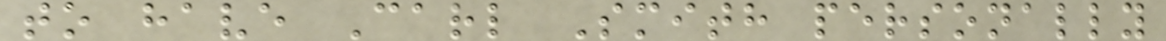to have Carl Smith personally
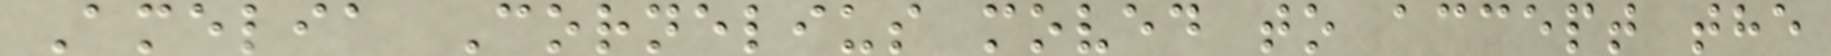Amelia Cornelius moved to accept the
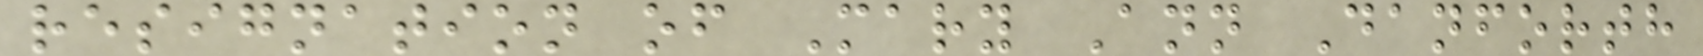resignation of Mary Ann Danforth
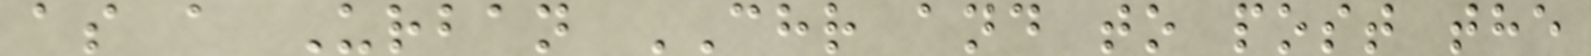as a Urban CHR and to post the
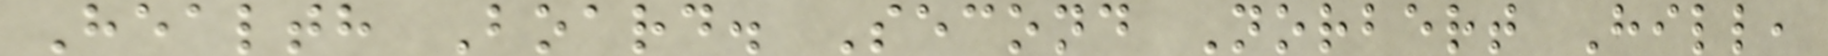Health Board. Second Norbert Hill,
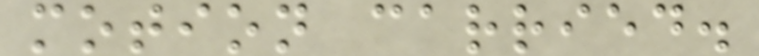motion carried.
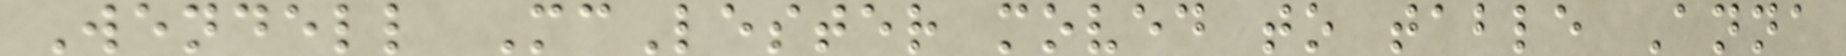Wendell McLester moved to table Anna
